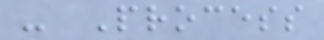- Process
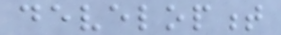development
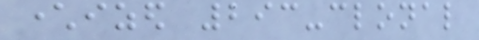characterized 293-clonal
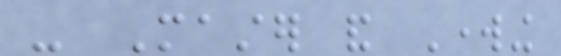- Master and Working
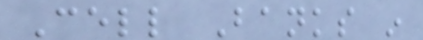Cell Banks in
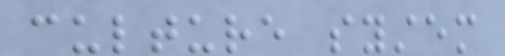culture system
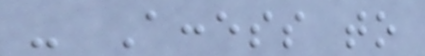- Access to
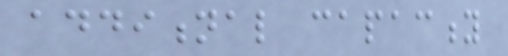additional capacity
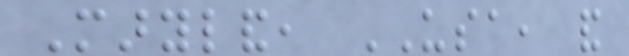Maryland, USA, and
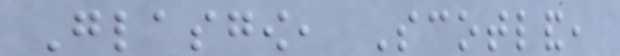Glasgow, Scotland,
